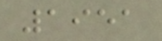1951
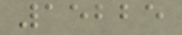15225
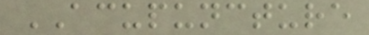ACUPUNCTURE
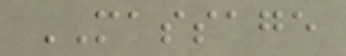MASSAGE
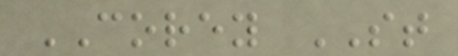COREY ST
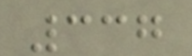337
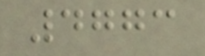4773
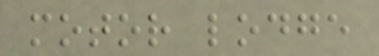motor lodge
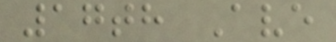17th Ave
